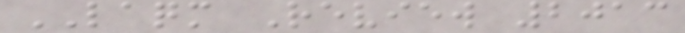LAQM Review 2013
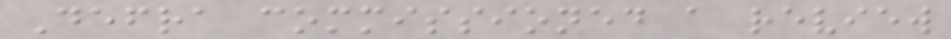Defra commissioned a review
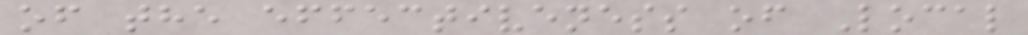of the effectiveness of Local
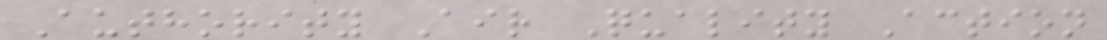Authority Air Quality Action
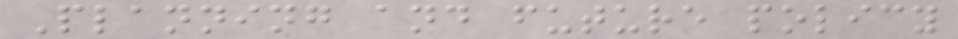Planning and future policy
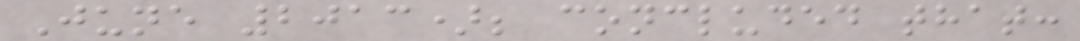June 2013); concluded that:
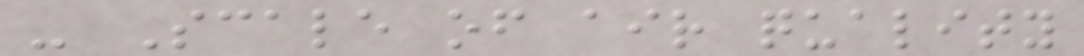- Scale of air quality
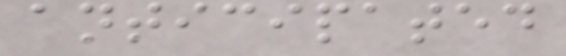anticipated
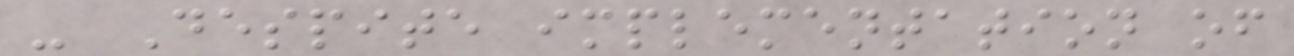- Despite implementation of
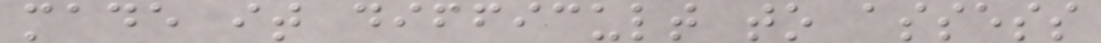made it difficult to assess
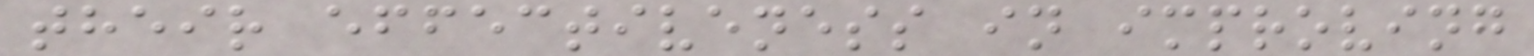their effectiveness in improving
